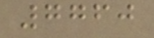7760
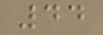44
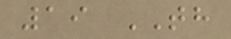19 TH
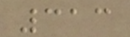313
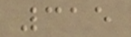315
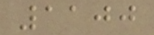1100
